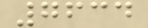7634
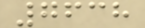7638
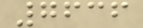7636
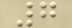7
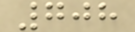708
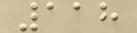118
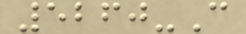5260-C
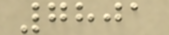7801
